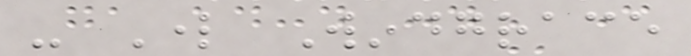- Lord Windgrace
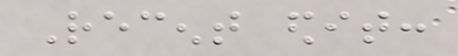Recent edit:
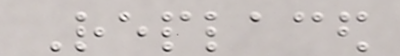Replaced
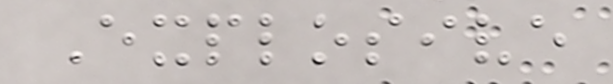Explosive
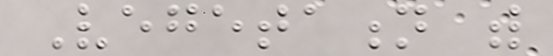Vegetation with
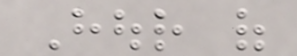Hour of
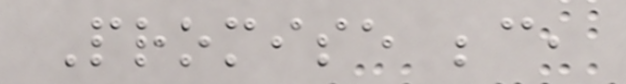Promise because,
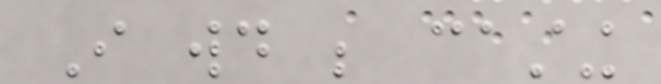I would be casting
